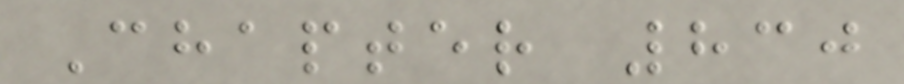Chapter 830
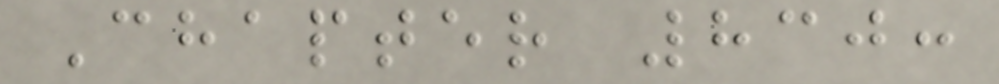Chapter 830:
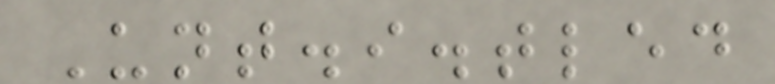Unt.i.tled
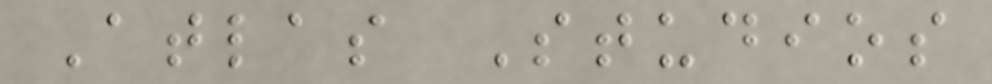Atlas Studios
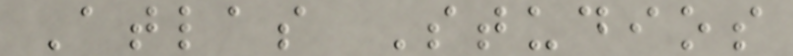Atlas Studios
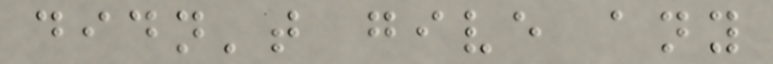didn't give any
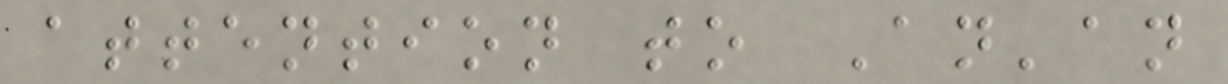attention to An'an
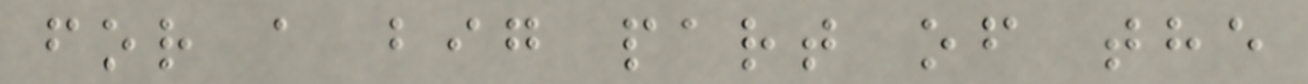for a big part of the
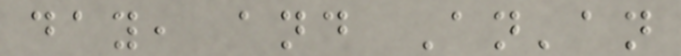day, and An'an
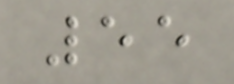55
